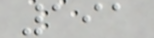191
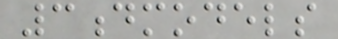3dmodels
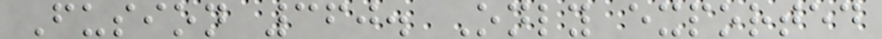Fusion 360. Only exported
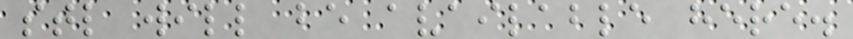stl will be available here.
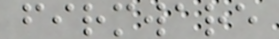firmware
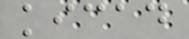kicad
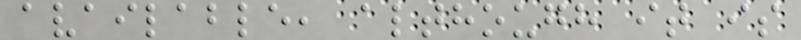available, although it is
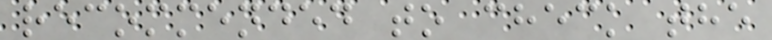recommended to check the
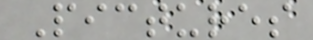Pictures
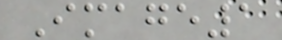Image1
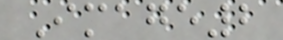Image2
